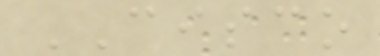CISCO
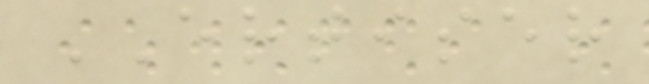ERTISER
